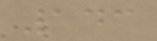143
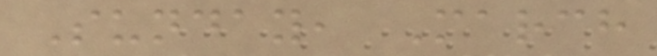Sunday, March
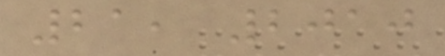21, 2010
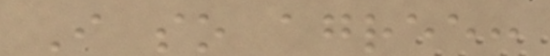I so agree:
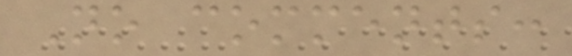No comments:
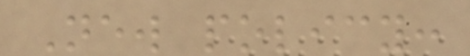New policy:
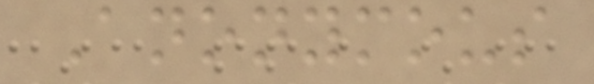Anonymous
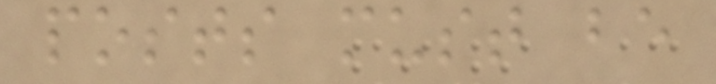posts must be
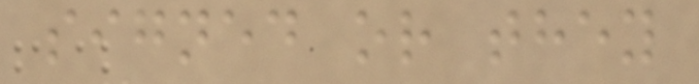signed or they
